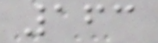163
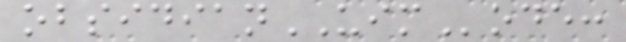obsidianUIMode:
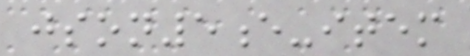json5e-item
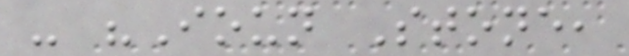- "Ioun Stone,
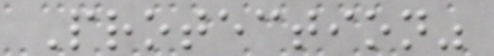Protection"
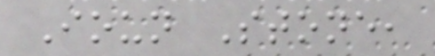Ioun Stone,
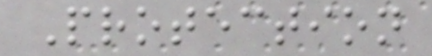Protection
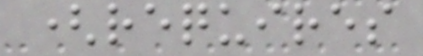(requires
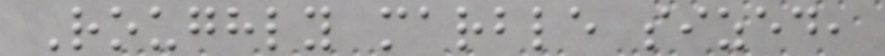Roughly marble sized,
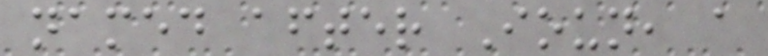named after Ioun, a
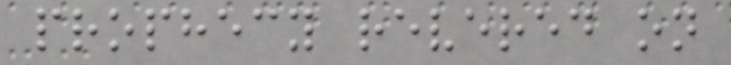prophecy revered on
